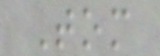Tom
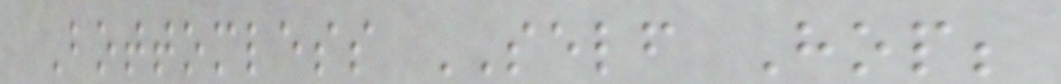Bottomless SELF Hop;
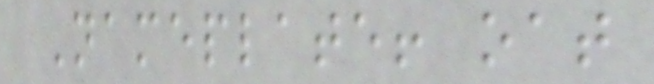Nameplate! oat
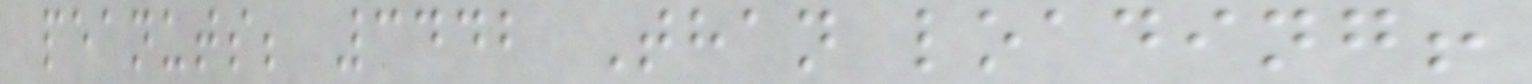peanuts; 3442 Than loading!
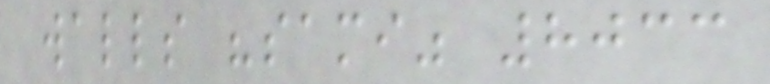walls "sami" 8033
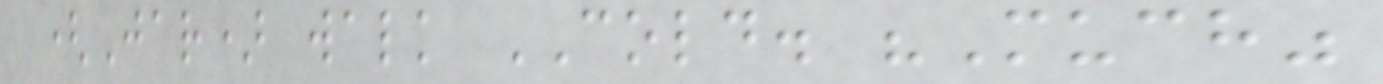(Jar) walk COLD. "Much"
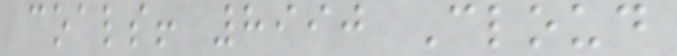coals! 8990 Cloud
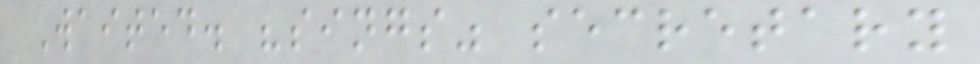Waited. "sings" secretary
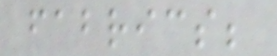fabrics;
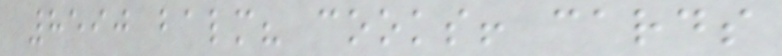8590 balm? cooks! cards
